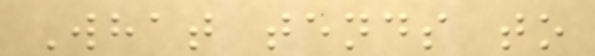What tends to
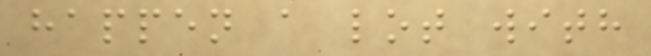happen a lot with
